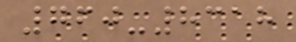760-8318
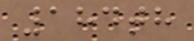184th
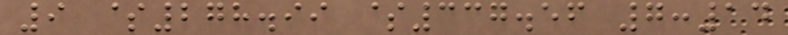9 $278.99 $337.56 7:14
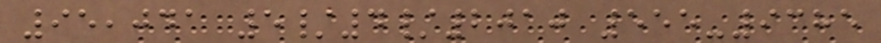95,041 5/4/2010 555-9385
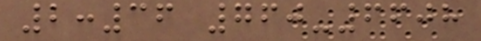2:36 760-6608
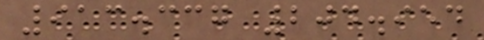913.337 204.954
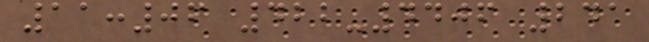11:06 422-4406 241
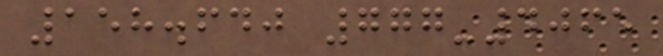158.640 777-4065
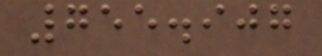755.907
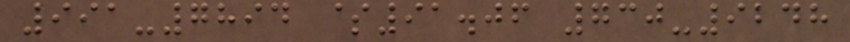991-7894 $91.06 730-9248
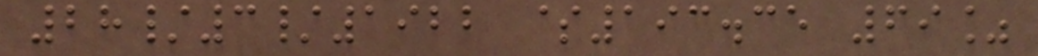28/3/1922 $193.35 69%
